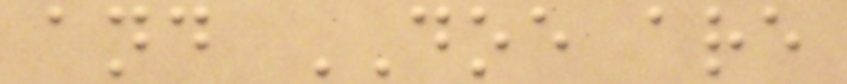and DOE are
